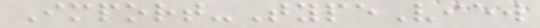Import-TypeView
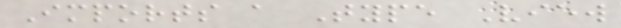Imports a Type View
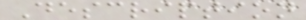Description
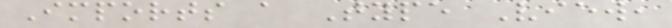Imports a Type View,
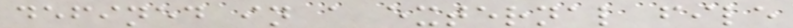defined in a external file
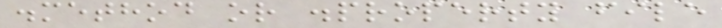.method or .property file
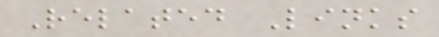Related Links
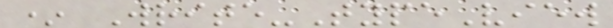* Write-TypeView
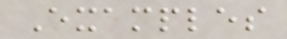Examples
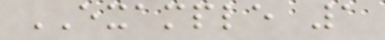EXAMPLE 1
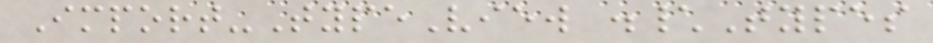Import-TypeView .\Types
